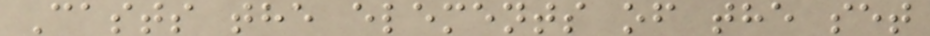Casts the elements of the set
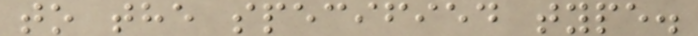to the specified type.
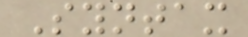Syntax
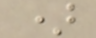)
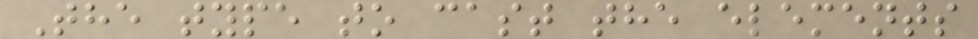The type to cast the elements
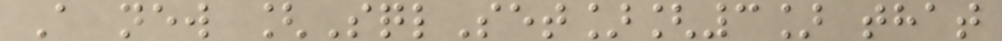A new [SqlSet][3] that
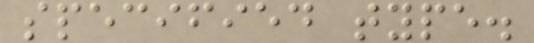specified type.
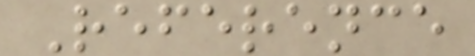Reference
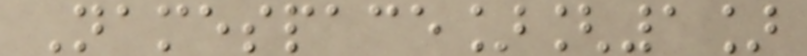Namespace][1]
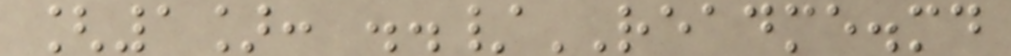[1]: ../README.md
